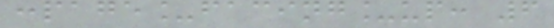:page_facing_up: 6
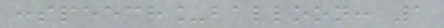:speech_balloon: 1
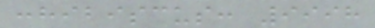:hibiscus: 9998
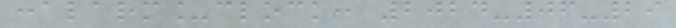:alarm_clock: 2024-06-29
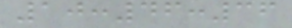10:46:36
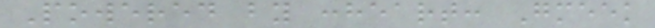Powered by :heart: Gmeek
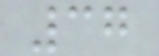37
